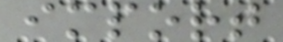import
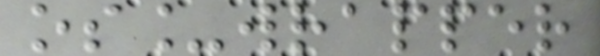os_wrapper
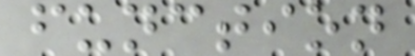function
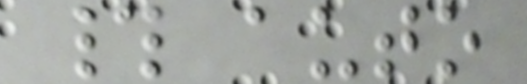# auto
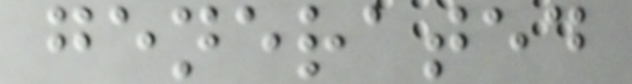generated
